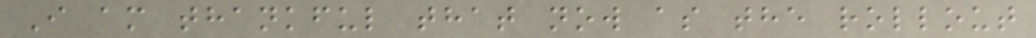I am thankful that now as the rollout
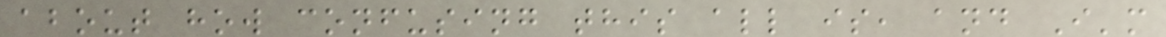about how confusing this all is, and I'm
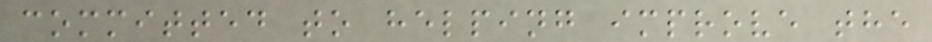committed to helping improve the
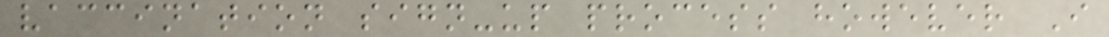vaccination sign-up process however I
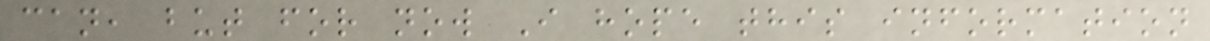can, but for now I hope this information
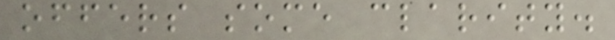offers some clarity.
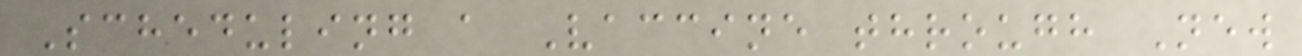Scheduling a Vaccine through New
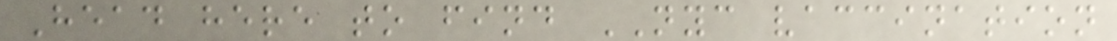Head here to find NYC vaccination
